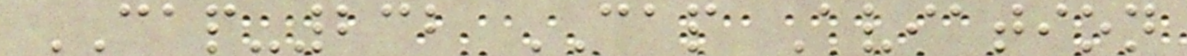CAP-232 CAP Aviation
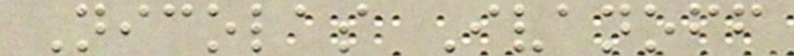Nicolas Ivanoff
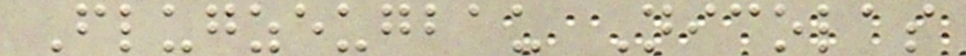Flugzeugbau Nicolas
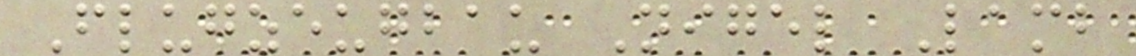Flugzeugbau Nigel Lamb
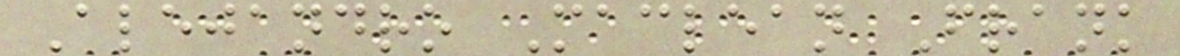Alejandro Maclean Frank
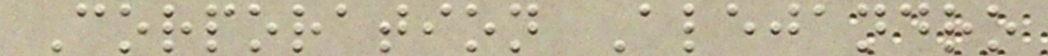Corporation Alejandro
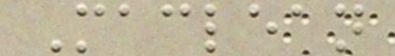Maclean
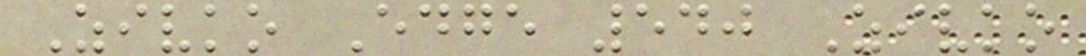Zivko Edge 540 Zivko
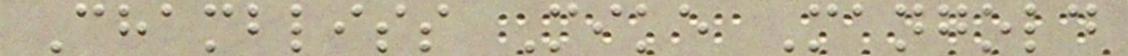Chambliss Mike Mangold
